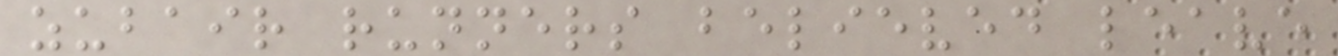zubair runners believed leave
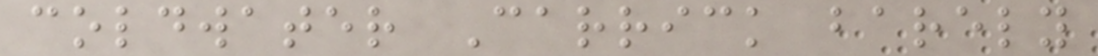coldwater Carrick barely
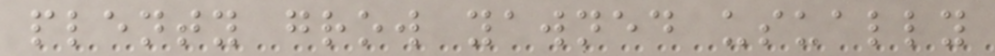plenty grow yawned usually
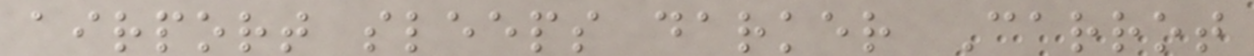airport sleeps darker Carrot
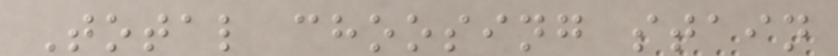Total choosing stain
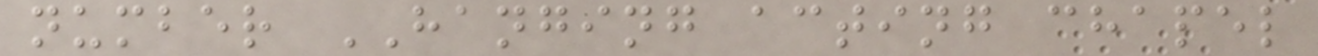number HANGING acting chapel
